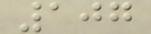107
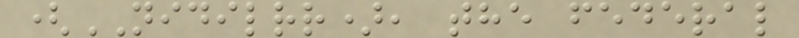(NIDILRR), the federal
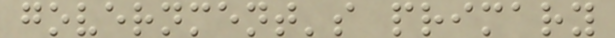government's primary
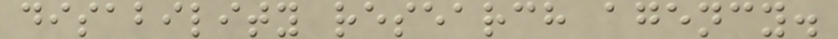disability research agency.
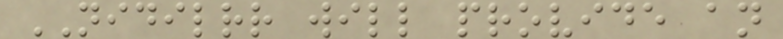NIDILRR will provide an
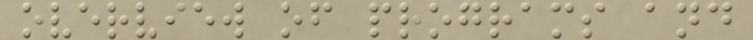overview of programs and
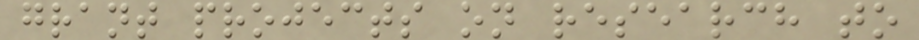grant projects on research to
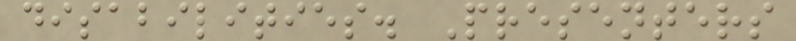disabilities. Presenters
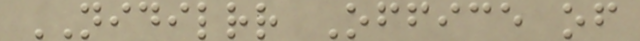NIDILRR Office of
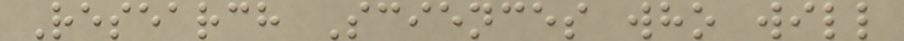Research Sciences who will
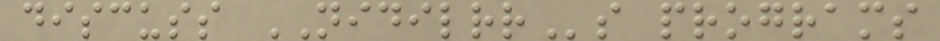discuss NIDILRRs programs
